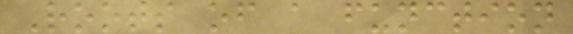Roots of a function
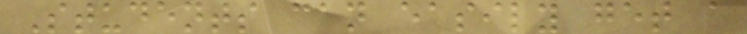Students can easily get a
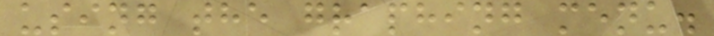using the graphing menu.
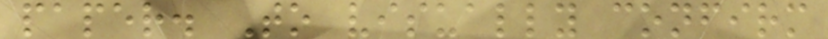paper. To visually confirm
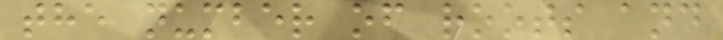the number of roots and
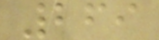269
